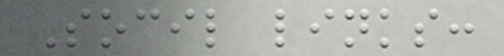Socil links:
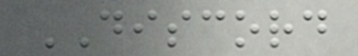DISCORD
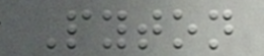Pyton
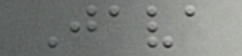Java
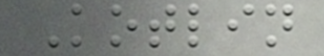Kotlin
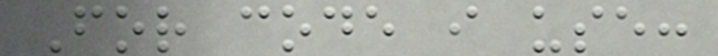For code i use:
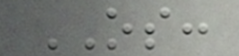OS:
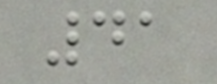41
